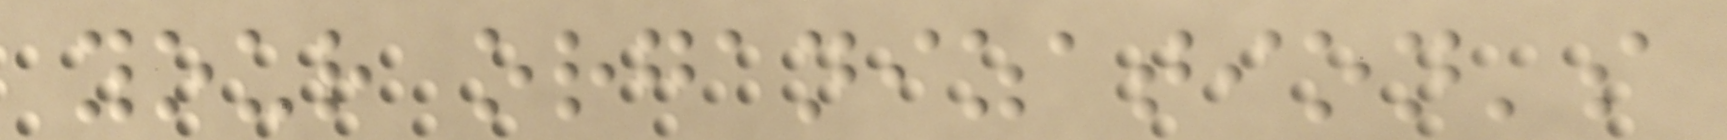your organization's
